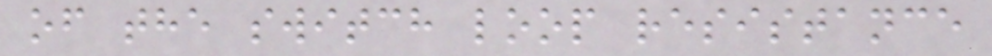of the switch loop resistance
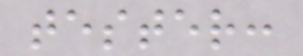tester:
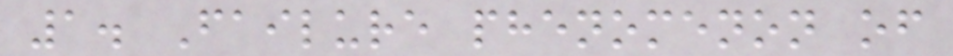1. Failure phenomenon of
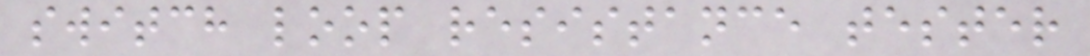switch loop resistance tester
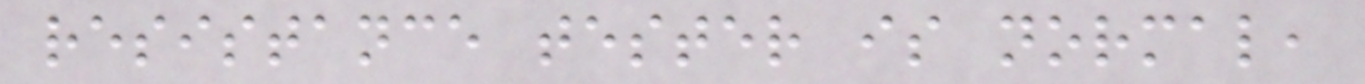resistance tester is normal,
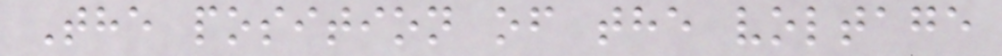The position of the voltage
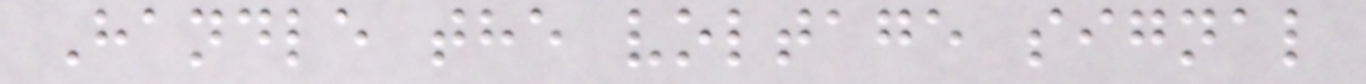Handle the voltage signal
